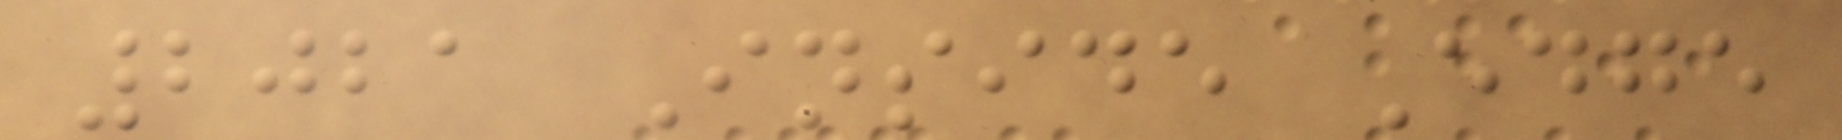2021 Inside Edge
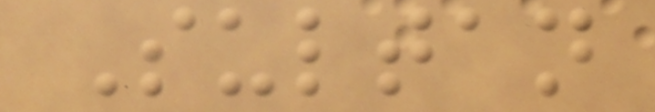Sultan
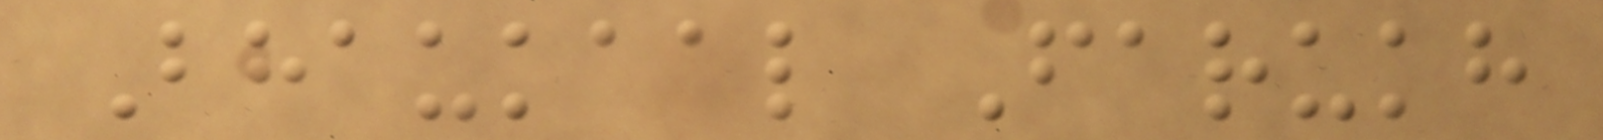Bhaukaal Farukh
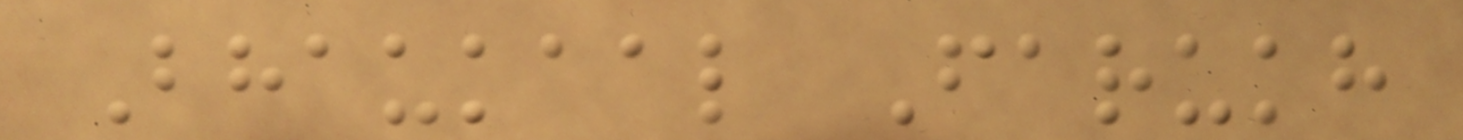Bhaukaal Farukh
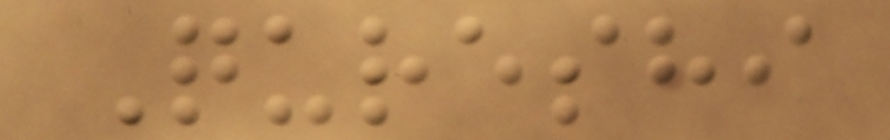Qureshi
